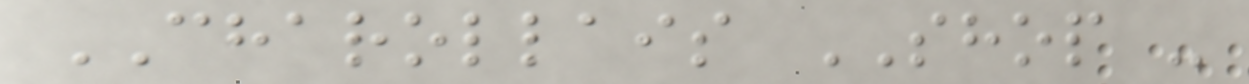CHAROLLAIS SHOP -
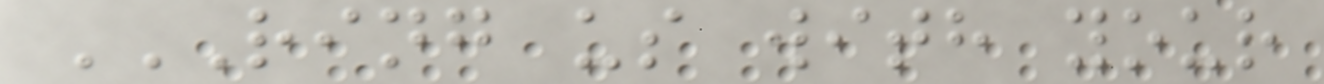RING US WITH YOUR
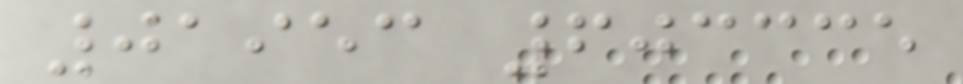01953 603335
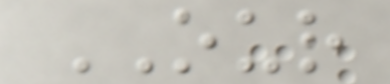OUR
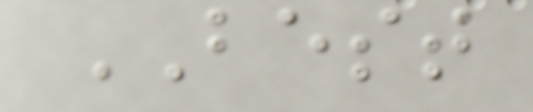BEST
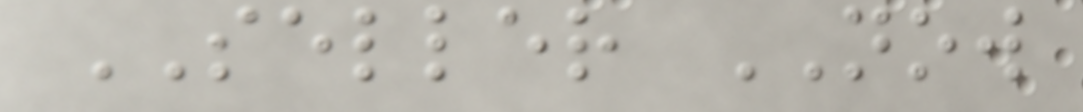SELLER NOW
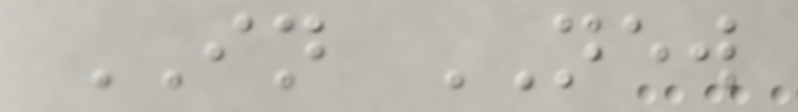IN NEW
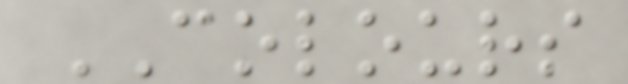COLOURS
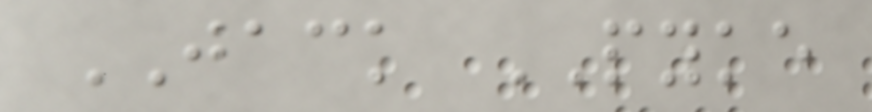JACK PYKE
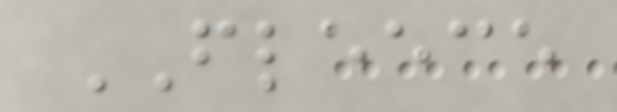FLEECE
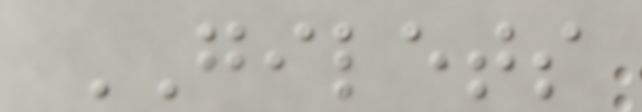GILETS
